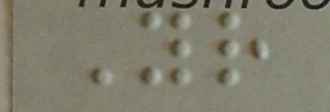Your
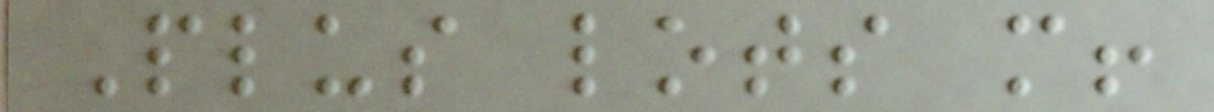Plus lots more!
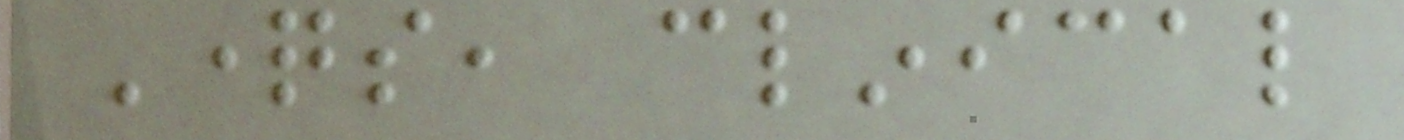Questions, clinical
